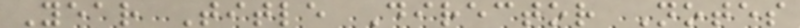Year Title Director Notes
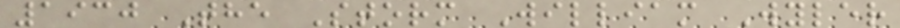1930 The Storm William Wyler
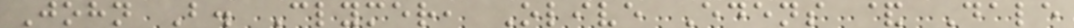John B. Clymer, Olive Edens & Dale
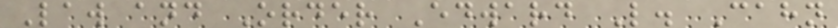Law and Order Edward L. Cahn
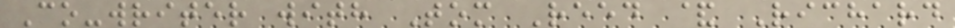Co-writer with Tom Reed & Richard
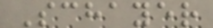Schayer
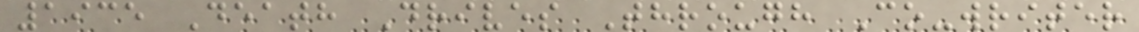1935 Death Drives Through Co-writer
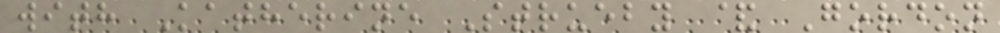with Katherine Strueby & Gordon
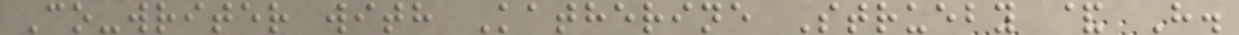Co-writer with Katherine Strueby & H.
